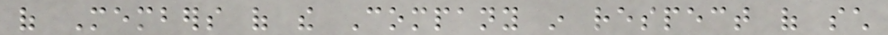of Members of the Company in respect of such
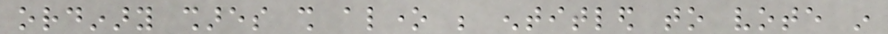ordinary shares shall alone be entitled to vote in
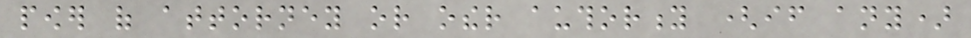power of attorney or other authority (if any)
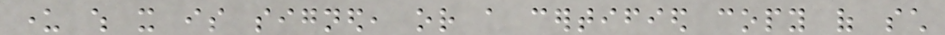under which it is signed, or a certified copy of such
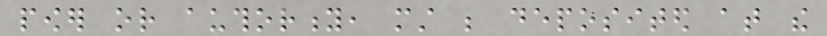power or authority, must be deposited at the
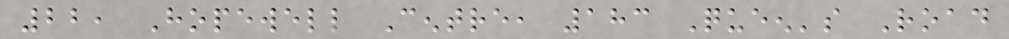22, Hopewell Centre, 183 Queen's Road
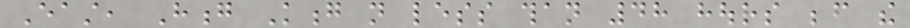East, Hong Kong not less than 48 hours before the
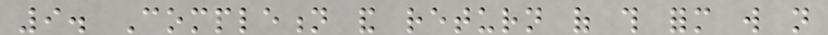9. Completion and return of this form will not
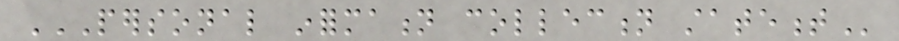PERSONAL INFORMATION COLLECTION STATEMENT
